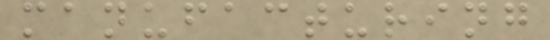manufacturing
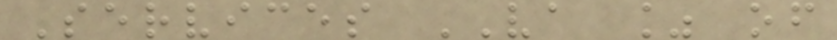Services VA % of
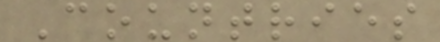Countries
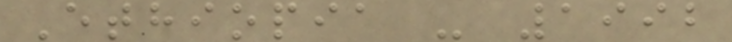Ethiopia - 1992
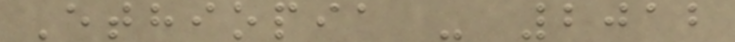Ethiopia - 2012
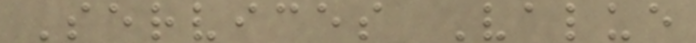Services Value
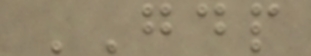GDP
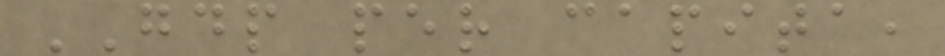GDP per capita,
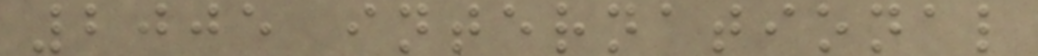2005 international
